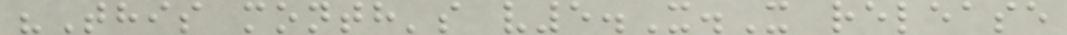"This month's v5.X.X release
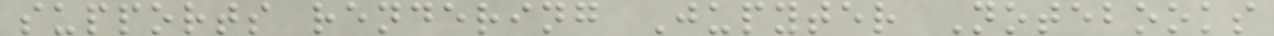supports rendering Jupyter Notebooks
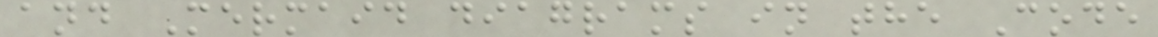and Mermaid diagrams in the Code
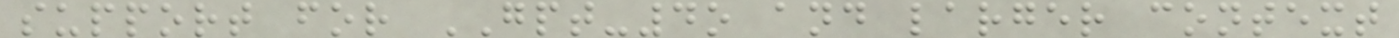support for GPT-4o and larger context
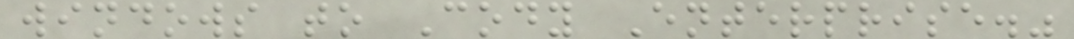windows to Cody Enterprise."
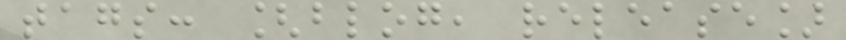tags: [blog, release]
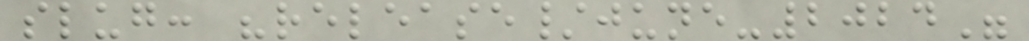slug: "release/june-2024"
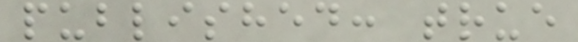published: true
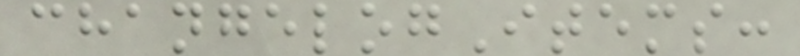changelogItems:
